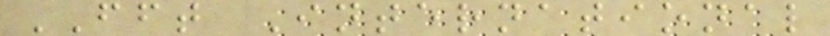FFT International
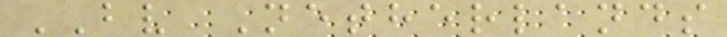BV Netherlands
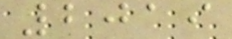2019
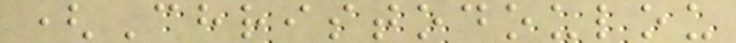(Christodoulou
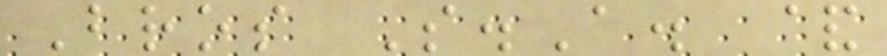Bros S.A. &
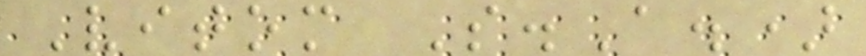Vitom S.A.)
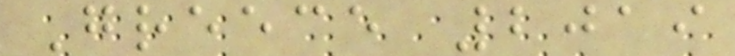Greece 2019
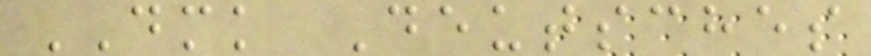DMK Deutsches
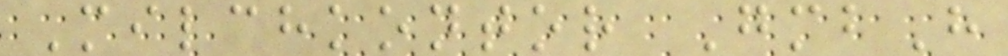Milchkontor GmbH
